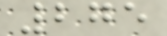275
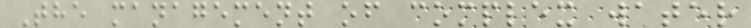The management of complex water
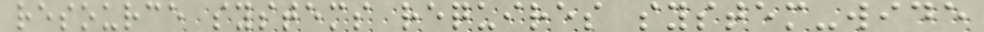resource systems requires system-wide
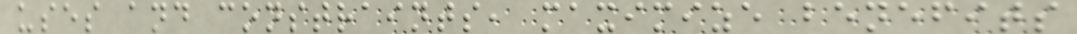uses and constraints, maximize benefits
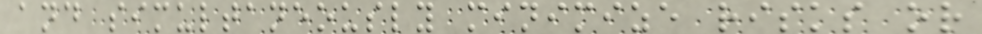and simultaneously minimize risks or
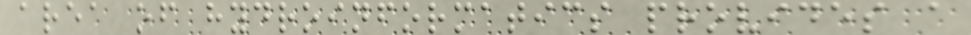area of hydroinformatics provides a
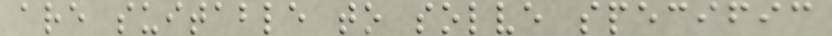are suitable to solve specific
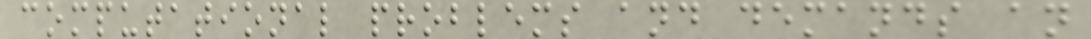computational problems and demands an
